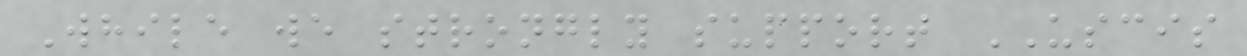While we strongly support USCIS
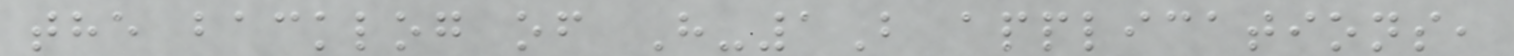the backlog of H-1B applications,
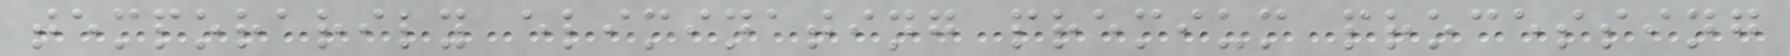temporarily eliminating premium processing
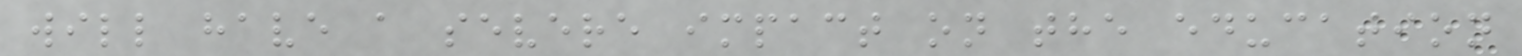will have a severe impact on the education
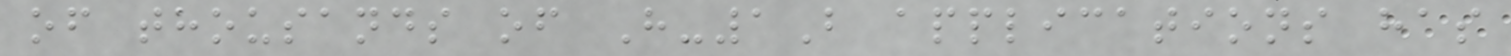of thousands of H-1B applications has
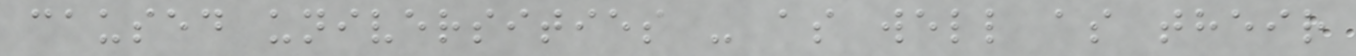caused universities - as well as their
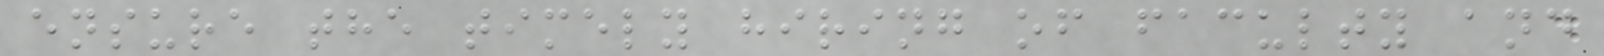ensure the timely hiring of faculty and
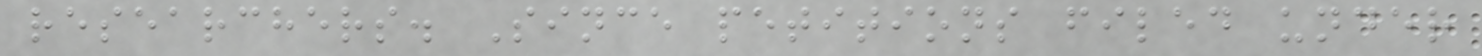researchers. Since petitions filed under
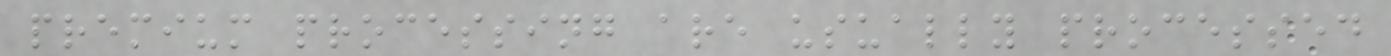premium processing are usually processed
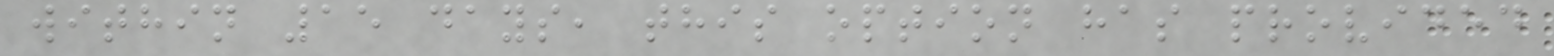within 15 days, this option has provided
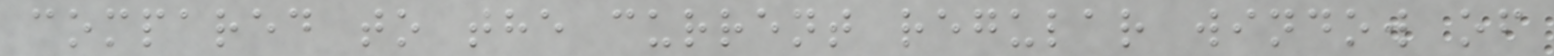compared to the current regular window of
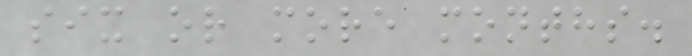six or more months.
